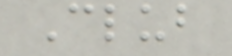Club
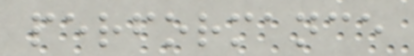performance
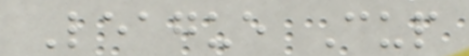League Cup
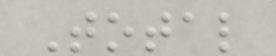Total
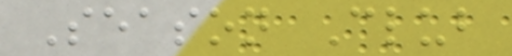Season Club
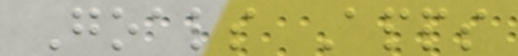Goals Apps
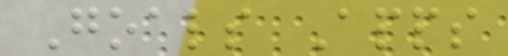Goals Apps
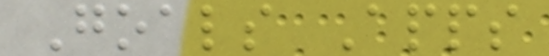Goals Apps
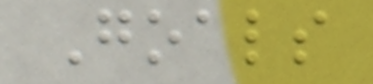Goals
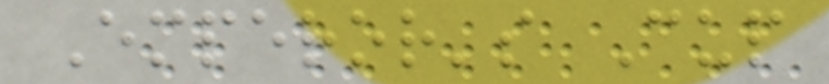Emperor's Cup
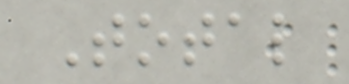Total
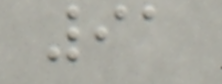91
